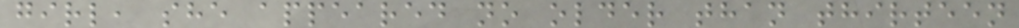girl, she appeared no older than thirteen
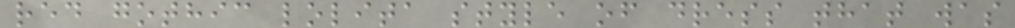red gothic lolita style of dress that was
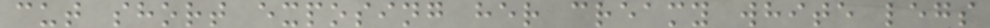cut short exposing her creamy white legs
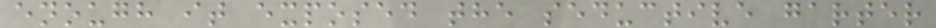enough it exposed the seductive garter
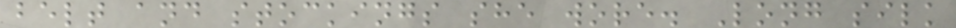belt and stockings she wore. Long silk
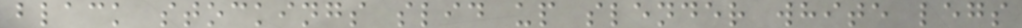black stockings slid up slender white legs
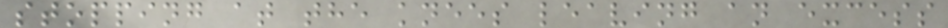stopping at the knees leaving an excess
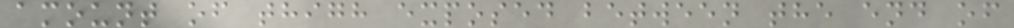amount of thigh exposed between the end of
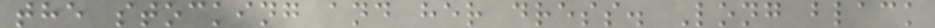the stocking and her dress. Long black
